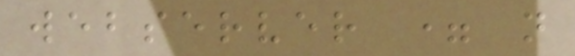webserver = n
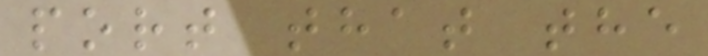port that the
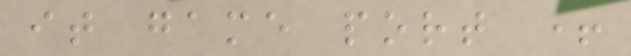it game port +
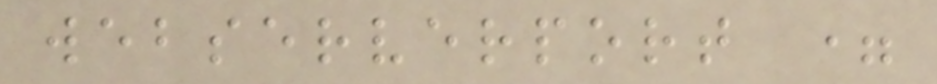webserverport =
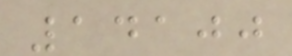14100
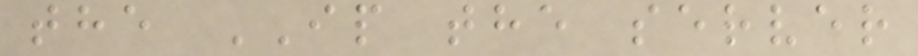the IP the server
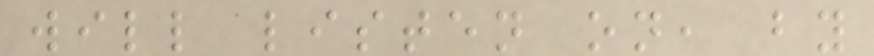will listen on, by
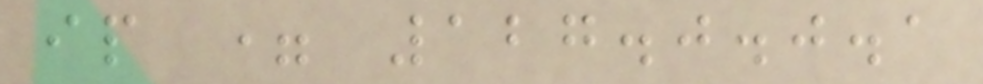ip = 127.0.0.1
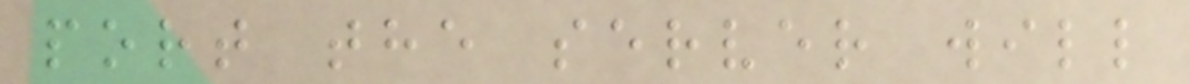port the server will
